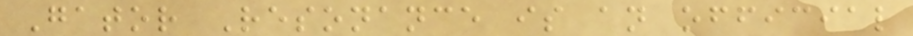Gator Resonance is an official
